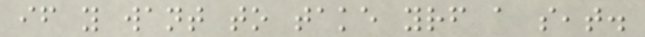if you want to take yourself a seat.
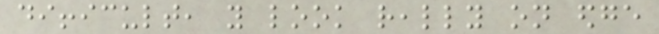difficult, you look really on edge
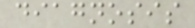diagnosis
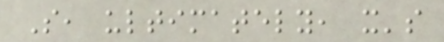So, ultimately, it's
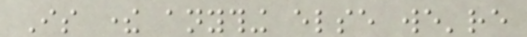Is there anything else we're
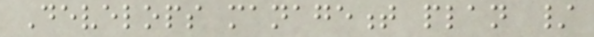Develops management plan /
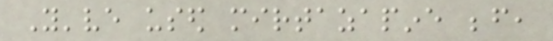You've used mirtazapine before,
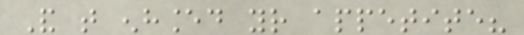And that enhanced your appetite?
